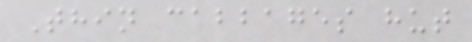Thin cabbages hut
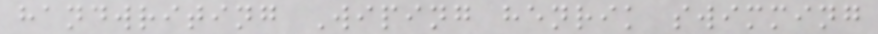handwriting Wiping henrik swimming
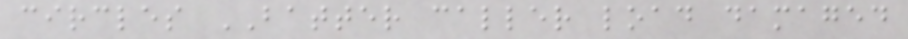circles BATTER caller load damaged
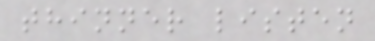thinner listen
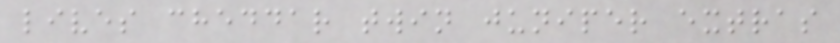lives cheddar twin juniper extras
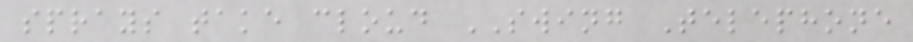sprays take cloud SWING Telephone
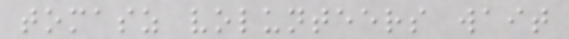tomasz volunteers wait
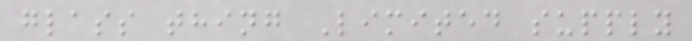glass thing Limited supply
